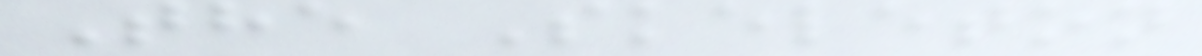The Skeleton
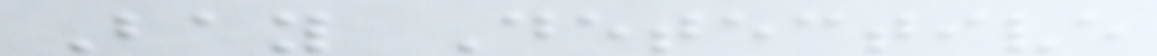Bay Detective
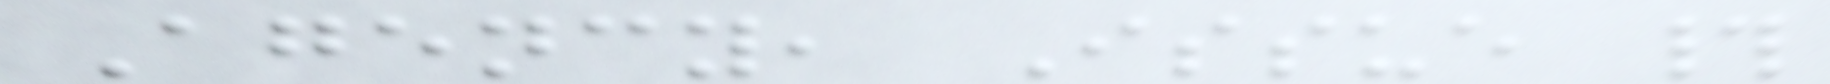Agency, Issue #
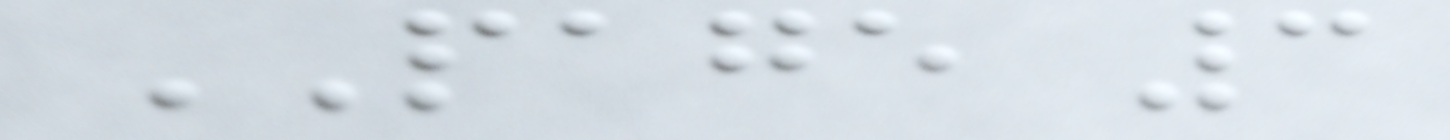PAGE 3
